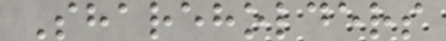Shareholders
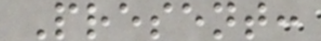Present:
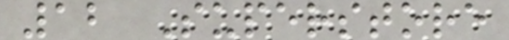12 Superstore
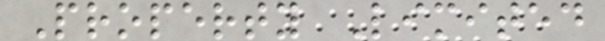Property Limited
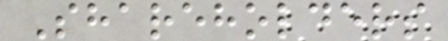Shareholders
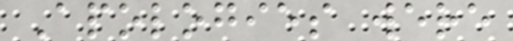Apologies were
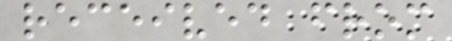received from
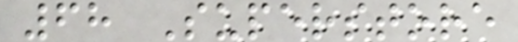68 Superstore
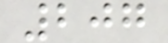207
